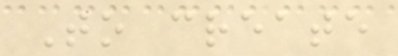To create
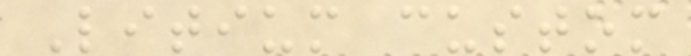Litium custom
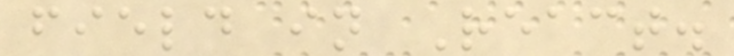field in React.
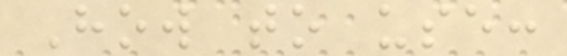How to use:
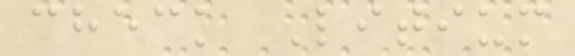check Litium
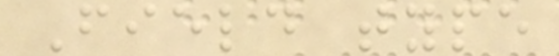Field type
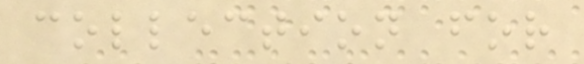collection for
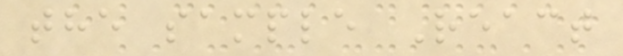the sample React
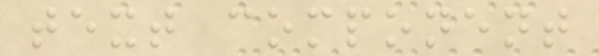text component
